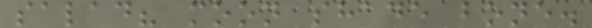salad? moon shade bone.
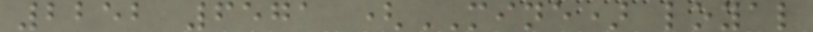2252 6571 (MINE) loyal
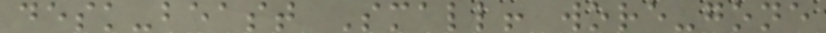desk-beast Small! wore-gone
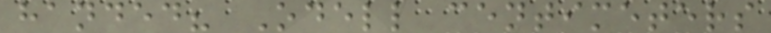handed? Odell centimeters
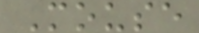Mouse
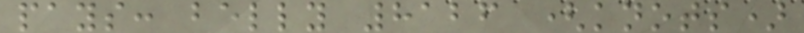pays: belly 8126 (knots)
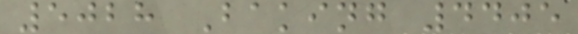5028 Baking 4405
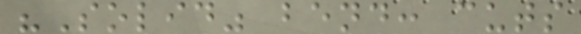"Solid" bend: cuts
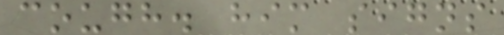cough. him signs
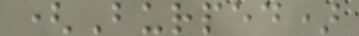(Burped)
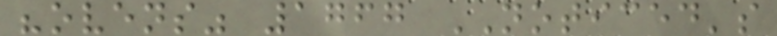"ovens" 1767 NOTICED's
